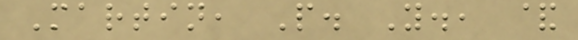Martin, P. Y., &
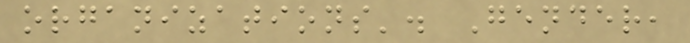organizations'. Gender,
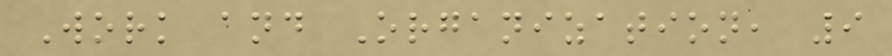Work and Organization, 9
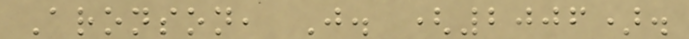Aronson, J. (2006).
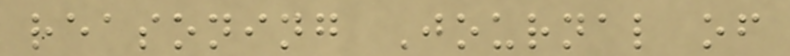reasoning Journal of
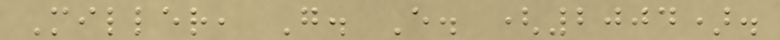Miller, G. E. (2004).
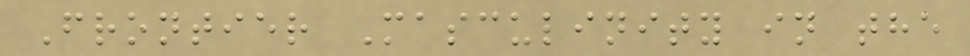Frontier Masculinity in the
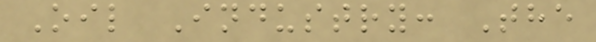Oil Industry: The
